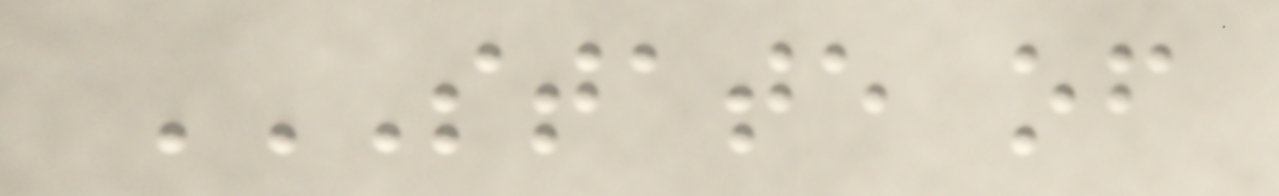STATE OF
